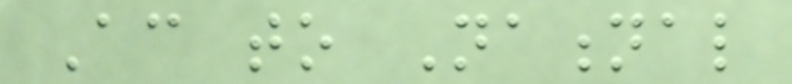According to National
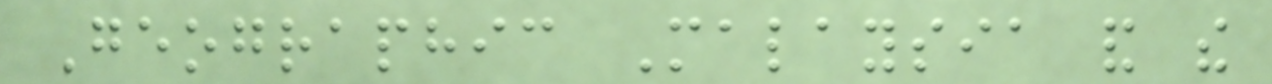Geographic Malaysia and the
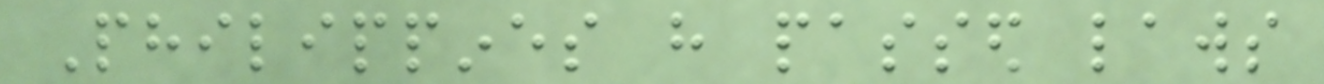Philippines have passed laws
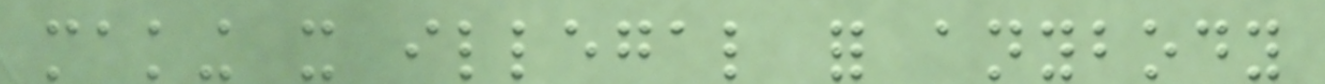making it illegal for anybody
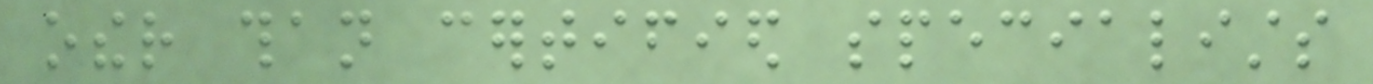other than certified specialists
